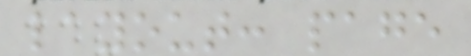layout: page
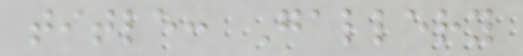title: Gallery
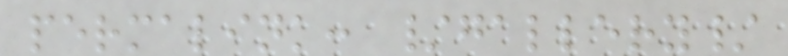permalink: /gallery/
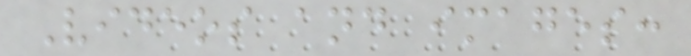Videos and images:
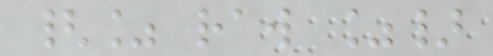{% raw %}
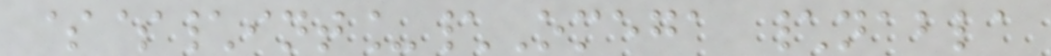$$\int_\Omega \nabla
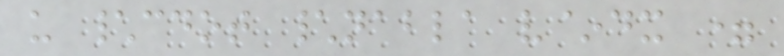u \cdot \nabla v~dx =
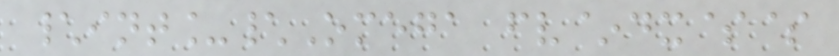\int_\Omega fv~dx$$
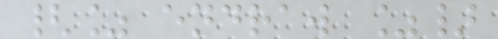{% endraw %}
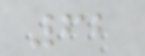62
